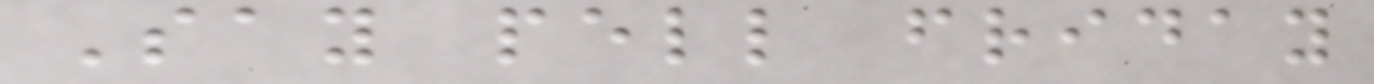Say pell friday
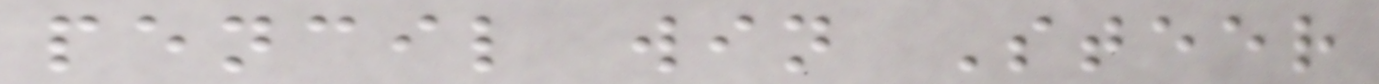pencil win Steer
